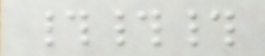###
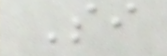Si
